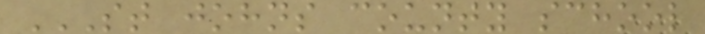ST JOHNS COUNTY SCHOOL
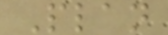Plan
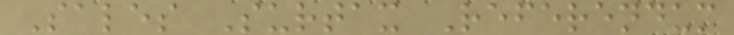Sales Surtax Referendum
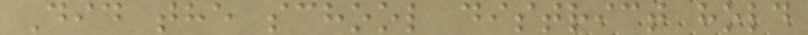Did the school district hold
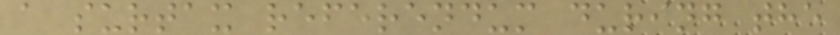a surtax referendum during the
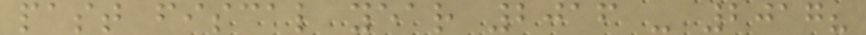past fiscal year 2016 - 2017?
